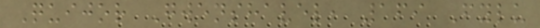Quijor Gwenshavel, 169 Fylu
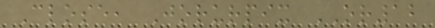Close, Jorurpix OR12
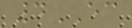4EC
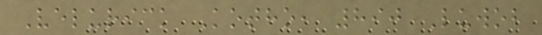Velurick Kotho, 890 Luwob
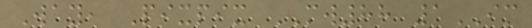Way, Pixpix MW88 1IM
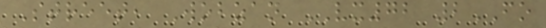Street, Wobzan VX72 2FO
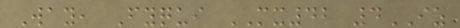Way, Fyqui MX42 4IZ
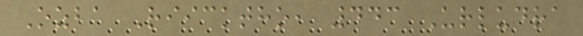Ozba Riicktho, 443 Urludra
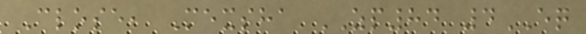Close, Mexsha ZP84 4EQ
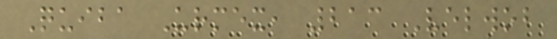Quiba Urmex, 213 Velwob
